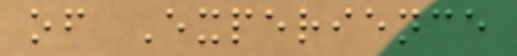of Experience
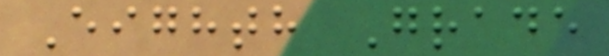Eighth Grade
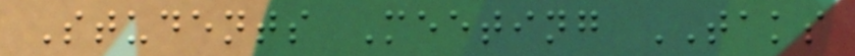Students Meeting TAKS
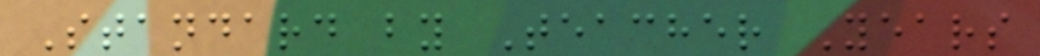Standard by Teacher Years
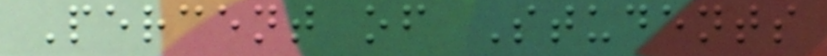Percent of Students
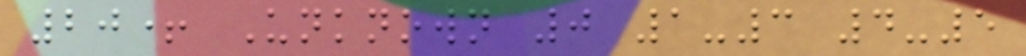20+ Unknown 0 1-3 4-5
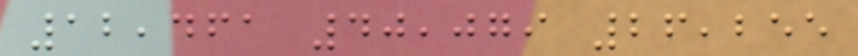12,461 40,079 26,255
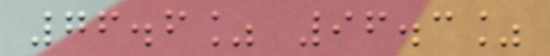76.6% 96.3%
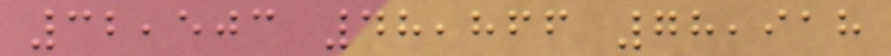32,503 48,866 78,918
